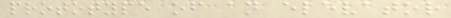prototype of an elevator
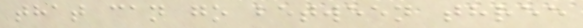that can go between three
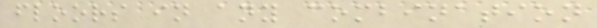floors in any combination
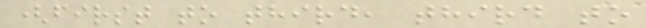(first to third, third to
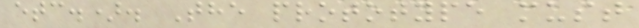etc.). The prototype must
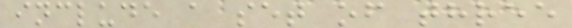include a set of three
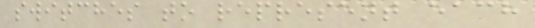switches to represent each
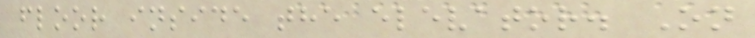floor inside the elevator. On
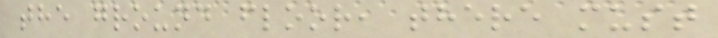the ground floor, there must
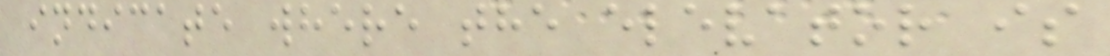indicate where the elevator is
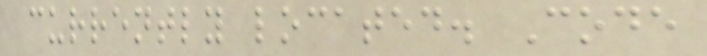currently located. Code
